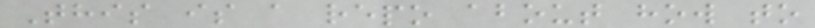This is a repo about how to
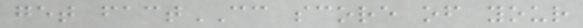get factCC score of your
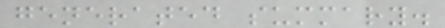generated summary.
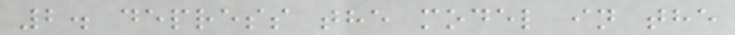2. depress the model in the
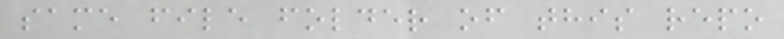same file folder of this repo
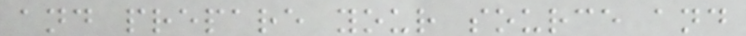and prepare your source and
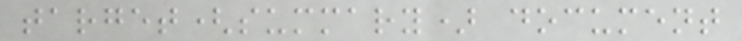target(summary) document
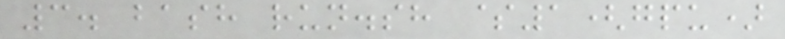3. bash run.sh $1(gpu)
